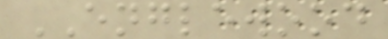ENGLEWOOD
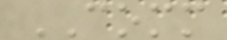COMM
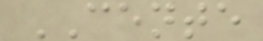CENTE
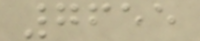7655
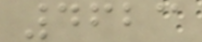4623
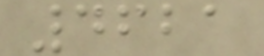4621
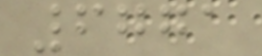6771
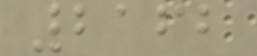2162
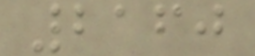2160
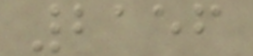2156
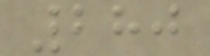280
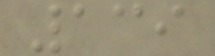139
